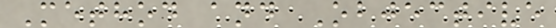Method and Objective
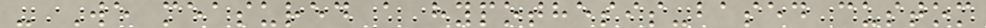- We measured a hypothesis-based custom
